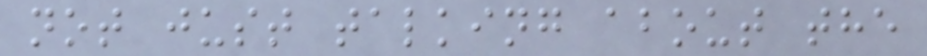not just talking about the
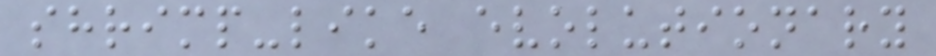shrimp-like evolutionary
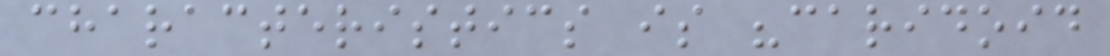characteristics is "caridoid
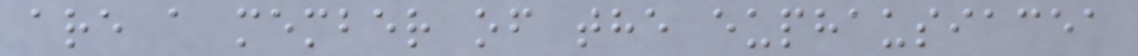are a member of the euphausiacea
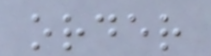order
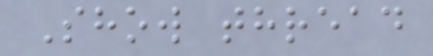Show thread
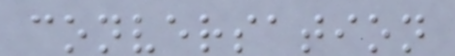conversation
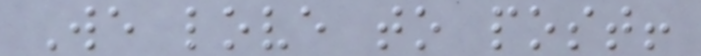We love to post!
